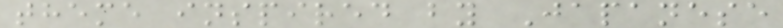theme inspired by Japanese
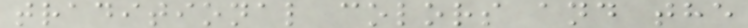traditional colors and the
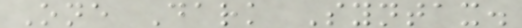One Dark Syntax.
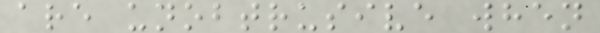are unobtrusive when
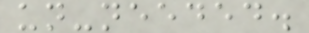un-needed.
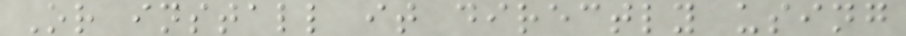Or install it directly using
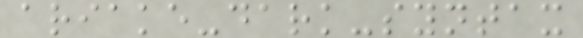ariake-dark-syntax
